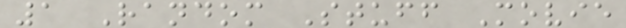1 Random Stuff Movie
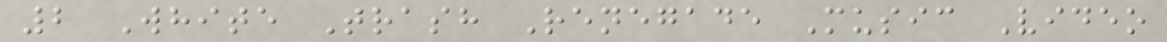2 White Trash Renegade Music Video
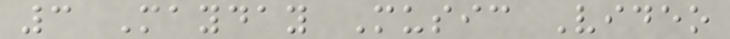3 Mayday Music Video
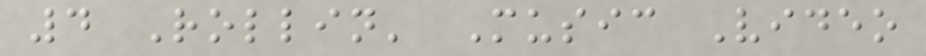4 Rollin' Music Video
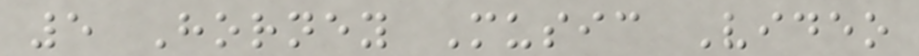5 Horney Music Video
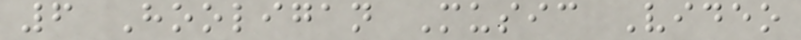6 Hooligan Music Video
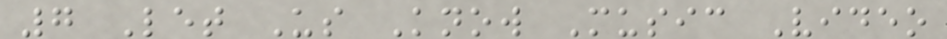7 Let Us Know Music Video
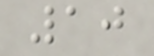10
